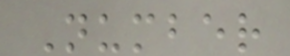Number
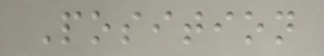Position
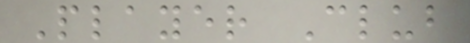Player Club
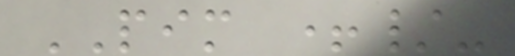PIM +/-
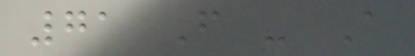71 F - A
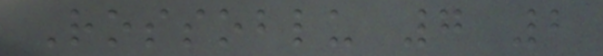Rossoblu 7 2
